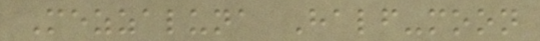Mezzaluna Half-moon
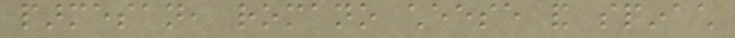parmesan, romano cheese and spinach
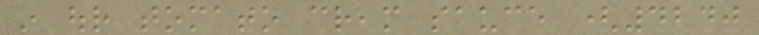in our tomato cream sauce (4240
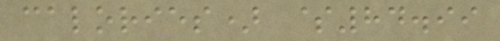calories) $84.99
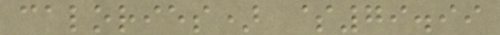calories) $79.99
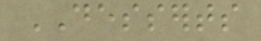DESSERTS
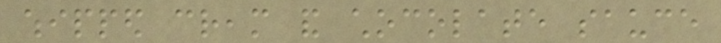whipped cream and chocolate sauce
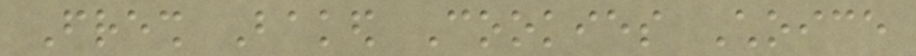Fresh Baked Cookies Choice
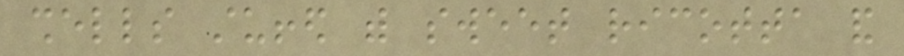shells stuffed with sweet ricotta and
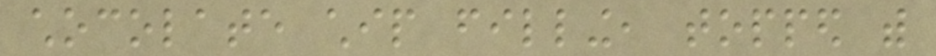chocolate chip filling, topped with
